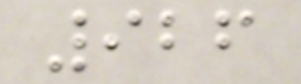926
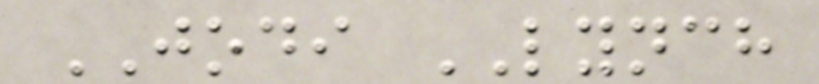JODI LYNCH
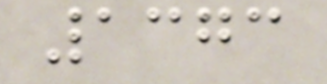1373
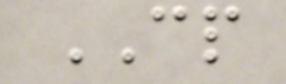CP
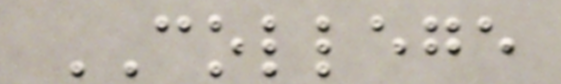COLLEGE
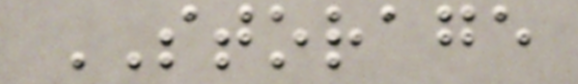STORAGE
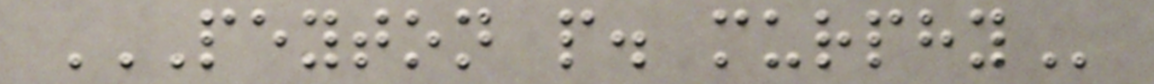PEYTON P. MURPHY
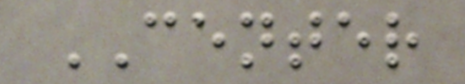CENTER
